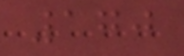170
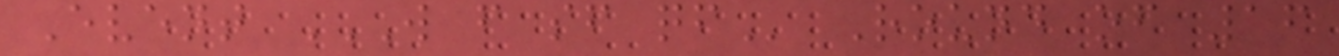Event W F SF QF Round of 16
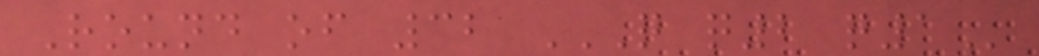Round of 32 Q Q2 Q1
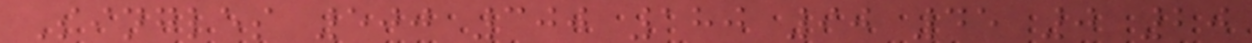Singles 500 300 180 90 45 0 20
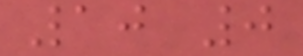10 0
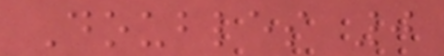Doubles 0
